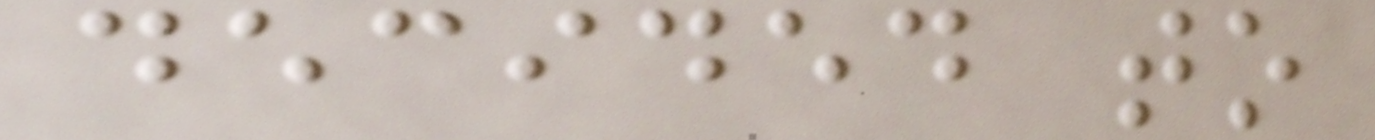decided to
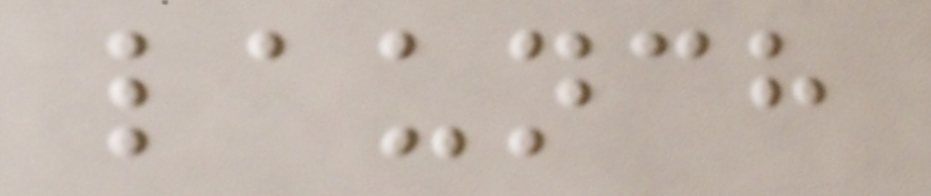launch
